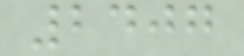2407
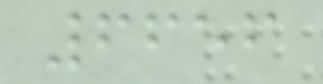6656
